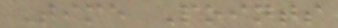Time Points
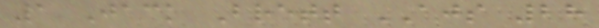1 Jack Brett AJS 28
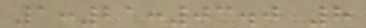1:21:03.0 8
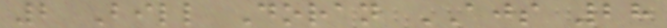2 Bill Doran AJS 28
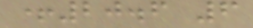+20.6 6
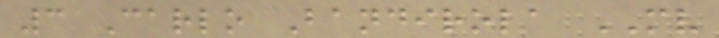3 Carlo Bandirola MV
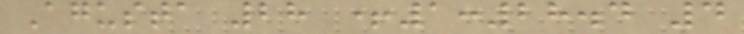Agusta 28 +1:28.4 4
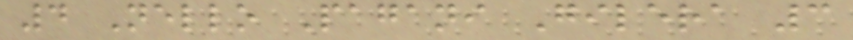4 Nello Pagani Gilera 3
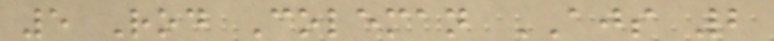5 Rod Coleman AJS 2
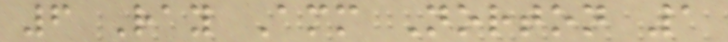6 Ray Amm Norton 1
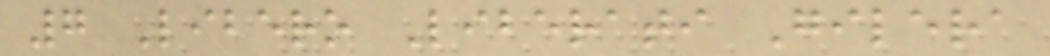7 Libero Liberati Gilera
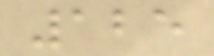125
